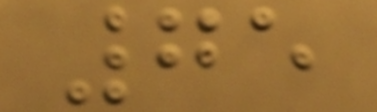75
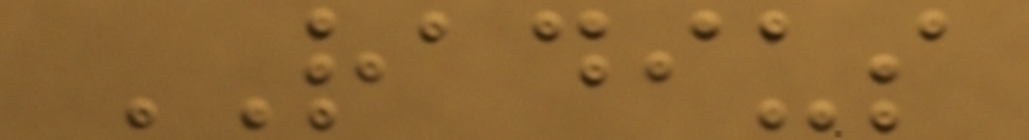RADIUS
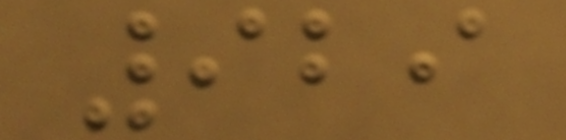929
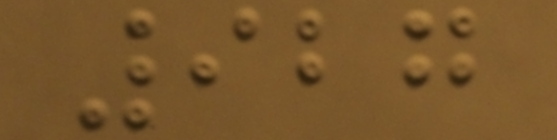927
